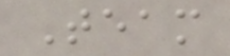Team
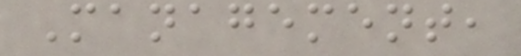Management,
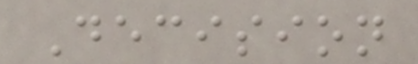Decision
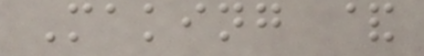Making &
